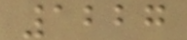1227
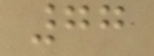77
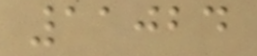11024
